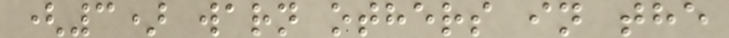(3) warn others in the
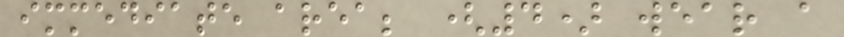immediate area; (4) wear a
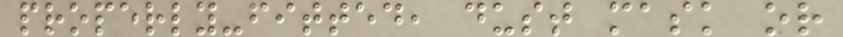properly-fitted, dust mask or
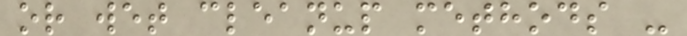or wet cleanup methods -
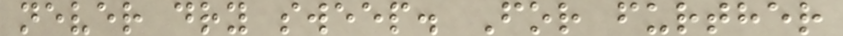never dry sweep. For further
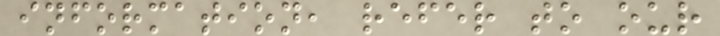information, refer to our
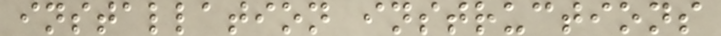installation instructions
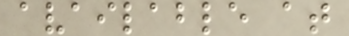available at
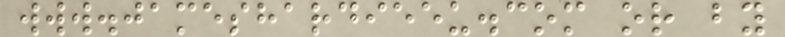www.jameshardieeu.com or by
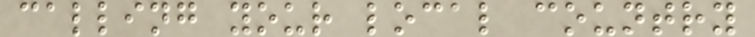calling your local country
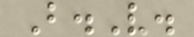B.V.
